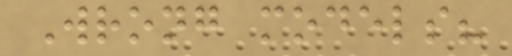Wrong models?
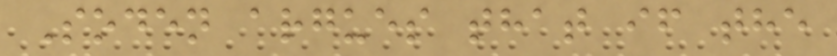Soden argues that if the
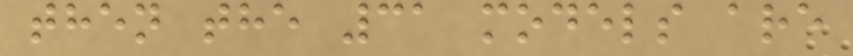then the 31 models are
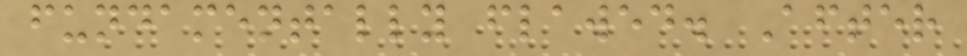fundamentally flawed. After
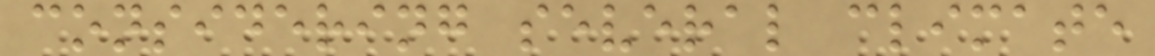considering several climate
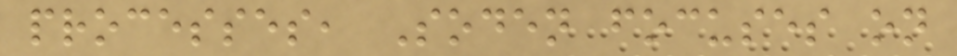processes, Soden focuses on
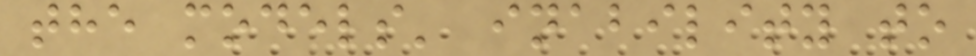the models' inability to
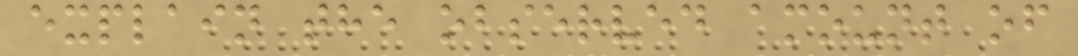explain the observed amount of
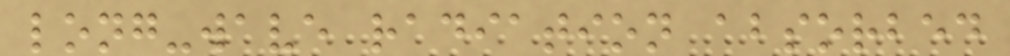long-wave radiation absorbed
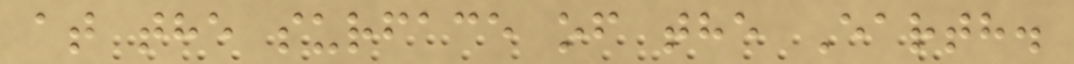at the surface of the Earth.
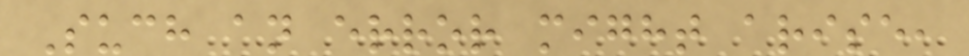Such an error might arise,
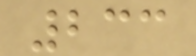233
